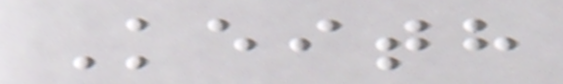Keith
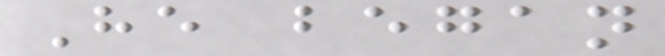He began
